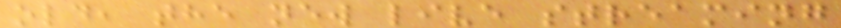old, the new live streaming
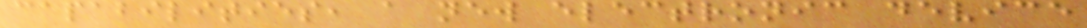capabilities, a new electronic device
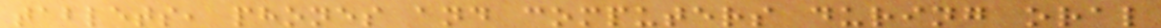tablets, phones and computers during oral
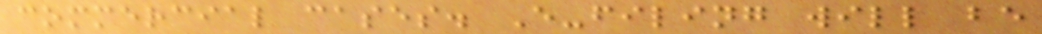commercial cases. E-filing will be
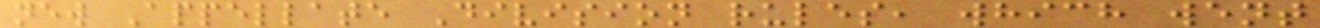new Appellate Division rules, which went
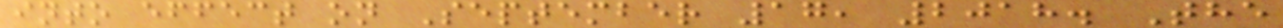into effect on September 17, 2018. The
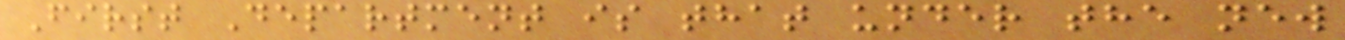First Department is that under the new
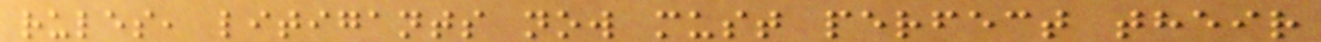rules, litigants now must perfect their
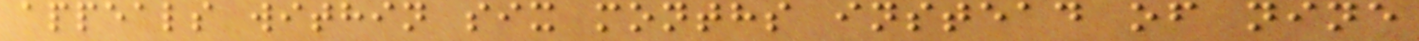appeals within six months instead of nine
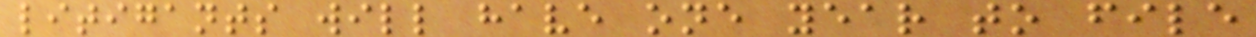litigants will have one year to file
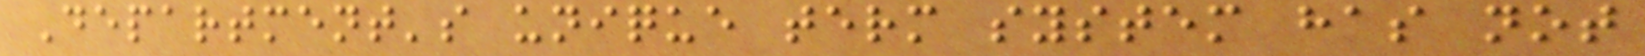Department's unique term system has not
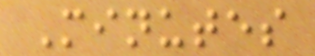Minutes
